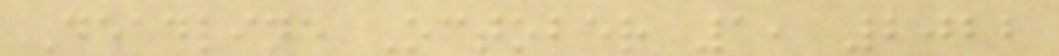Deadline October 1, 2022
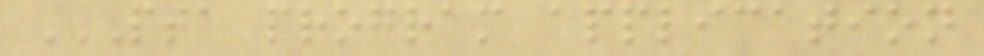PTA PROGRAM APPLICATION
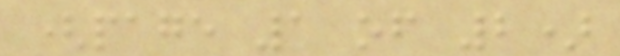(page 1 of 2)
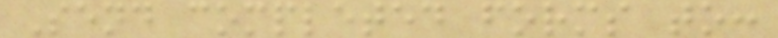Send completed forms to:
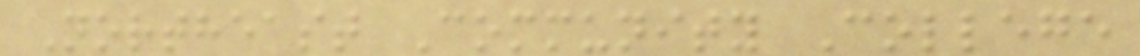Northeast Community College
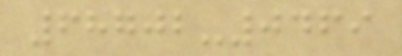68702-0469
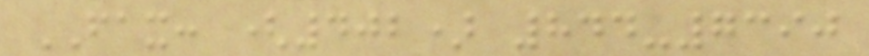FAX: (402) 844-7390
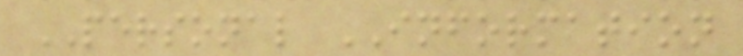PERSONAL INFORMATION
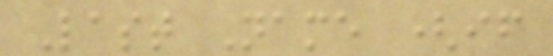Last Name (if
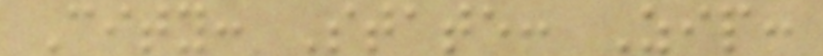City: State: Zip:
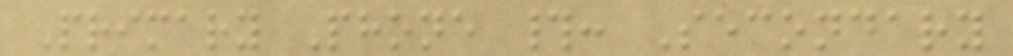Primary Phone #: Secondary
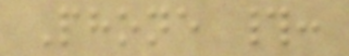Phone #:
